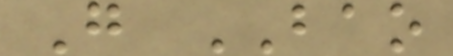G BAO
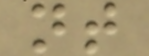nt
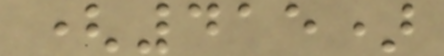(415)
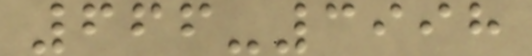666-3998
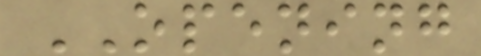OPENING
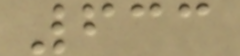633
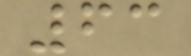63
